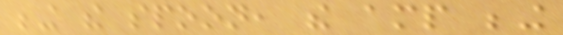being the spoon, the amp being
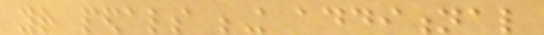your pedals being additional
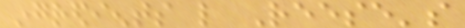ingredients like Reese's
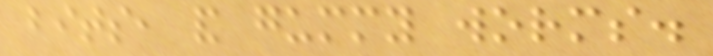bits, and gummy worms.
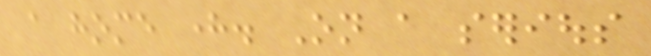a home here. On a serious
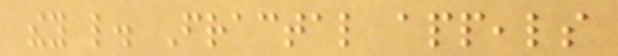they like. Fractal appeals
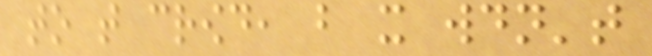to that crowd, but it wouldn't
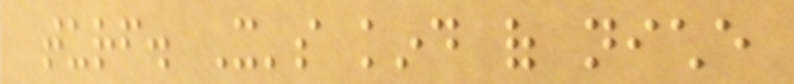turf. It's kind of niche
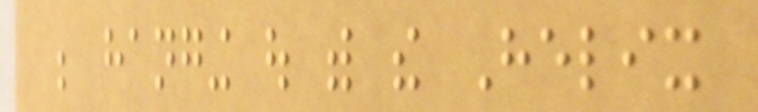be hanging out with the Helix
